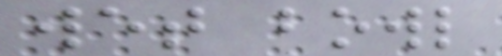wet bowl
